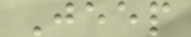Jeep
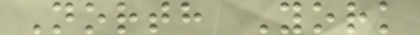North York
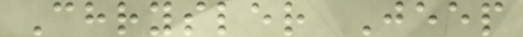Chrysler Jeep
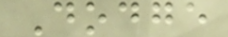Dodge
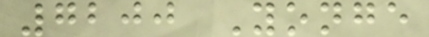7200 Yonge
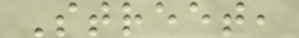Street,
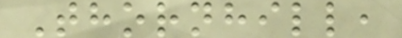Thornhill,
